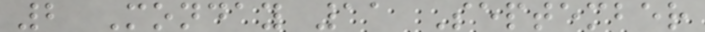2 Monday 11 September
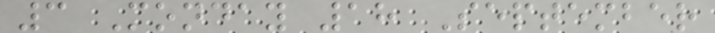3 Monday 18 September
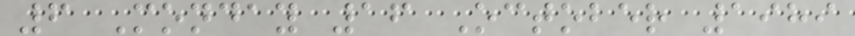6 Monday 16 October 1989
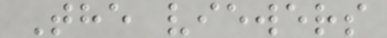The viewers
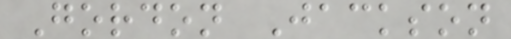Gordon Jackson
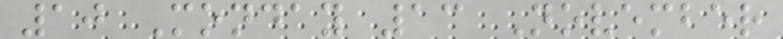10 Monday 13 November
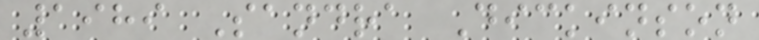1989 Sandra Dickinson
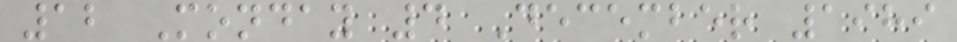12 Monday 4 December 1989
